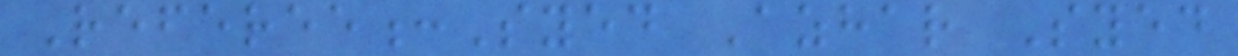Referee:Syed Azhar Syed
